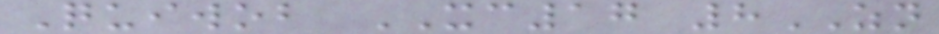Quiwob XC17 8ZN
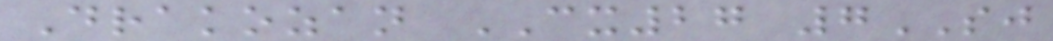Drakozan CX27 7SJ
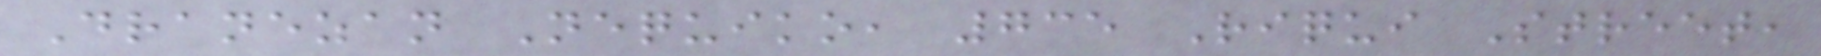Dranezan Nequiko, 735 Riqui Street,
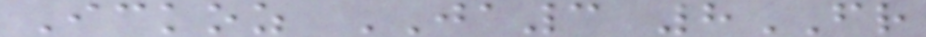Ickoz JA3 8FR
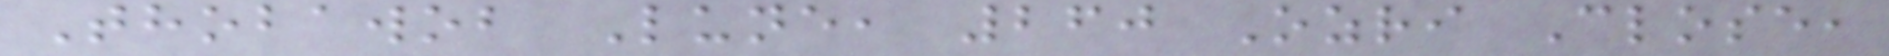Thobawob Lune, 260 Ozri Close,
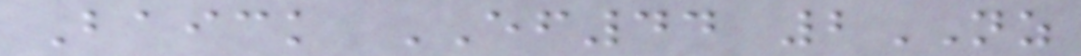Baick EF44 2NZ
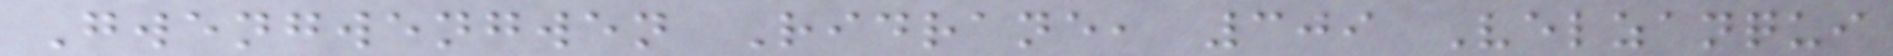Gwengwengwen Ridrane, 309 Velzanqui
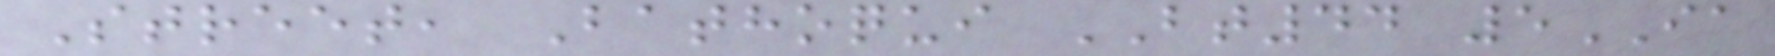Street, Bathoqui BT44 5IA
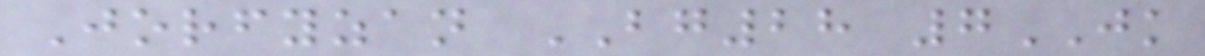Jorfyzan BG28 7JK
